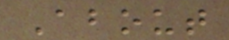About
